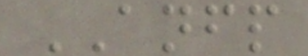ANFP
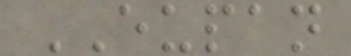EUPAN
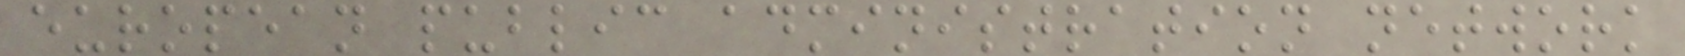european public administration network
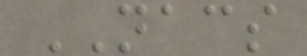NACS
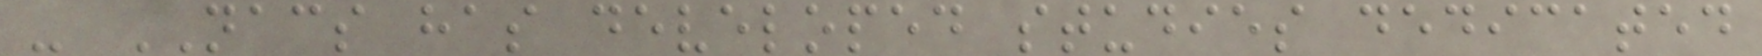- NACS has developed studies dedicated
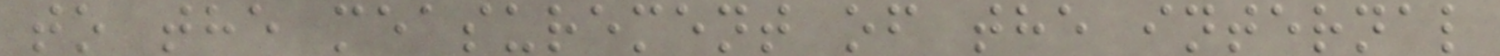to the measurement of the internal
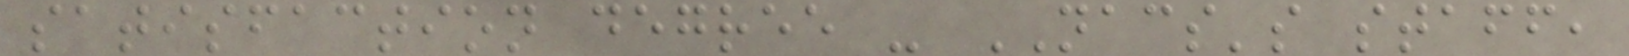satisfaction degree - NACS's staff,
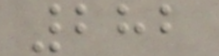282
